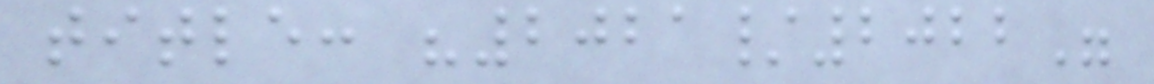title: "2021/2022"
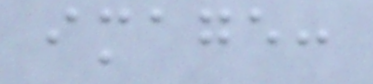image:
